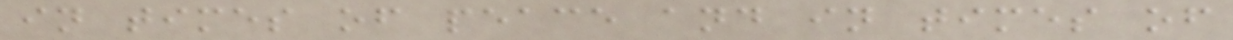in times of peace and in times of
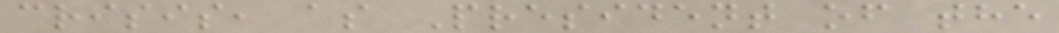crisis, as President of the
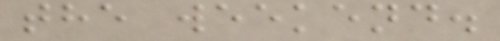the weekend.
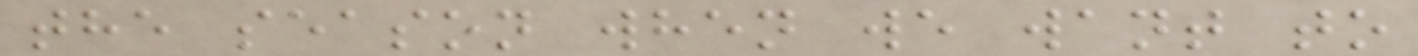the season when we want to
